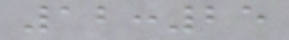12:25
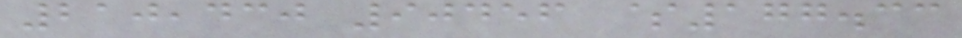210,430 90456 $177.33
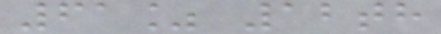61% 12th
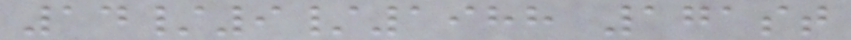14/9/1988 171st
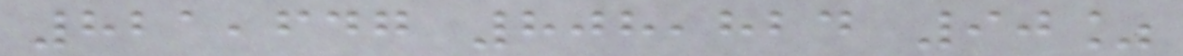821,647 808,824 90%
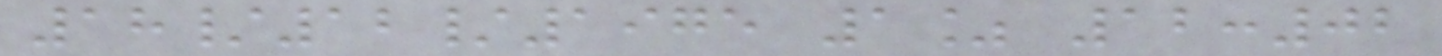18/12/1975 1% 12:02
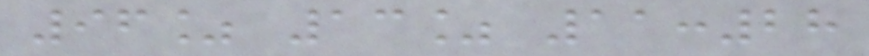96% 13% 11:28
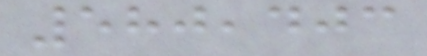580,403
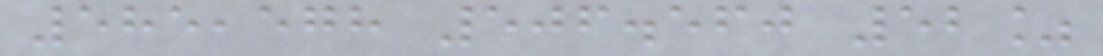585,578 506.560 52%
